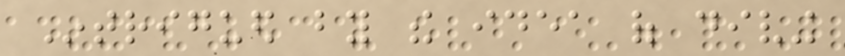Intrigued by the idea of diving
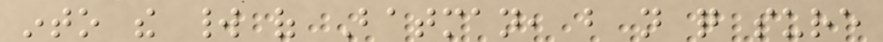into the world of Batman, but not quite sure
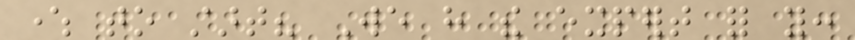where to start? We have the expert for you:
